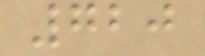720
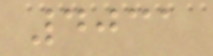4031
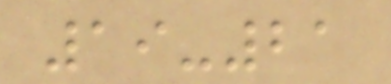19-21
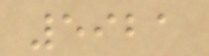5921
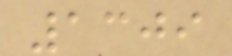1309
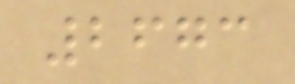2673
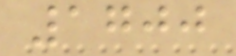1700
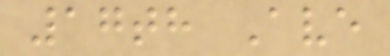17th Ave
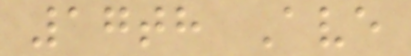17th Ave
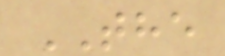THE
